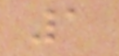1
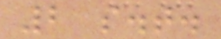2 s.t.
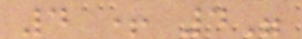4 + 4"
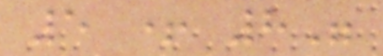5 + 8"
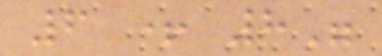6 + 8"
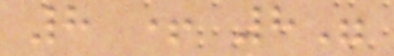8 + 8"
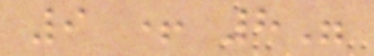9 + 8"
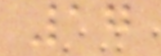17
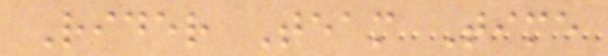Rider Team Time
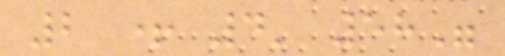2 + 4' 58"
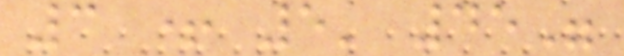3 + 5' 45"
